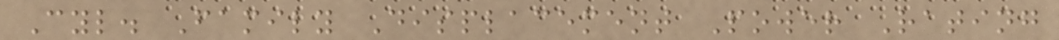Cyl. Family Displacement Power Rating
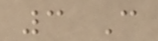3 C
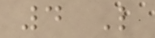4 L
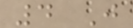4 J
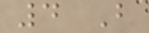4 B
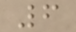6
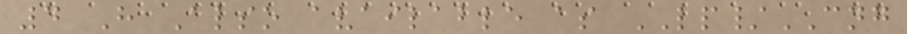4 H Also available as LP/CNG
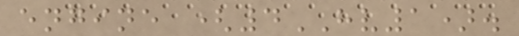engine (4HV1).
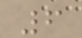6
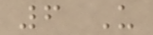6 U
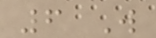6 W
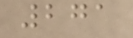271
